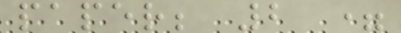paper; 2 =
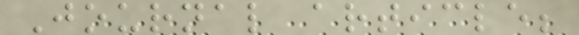Journal article;
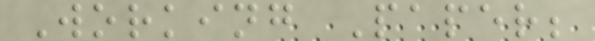Working Paper;
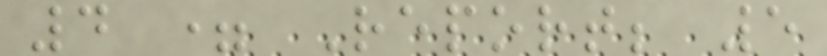4 = Report; 5
